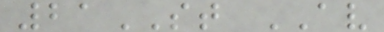21ST AV
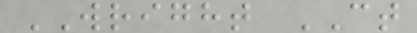WRIGHT CT
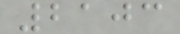2103
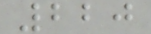220
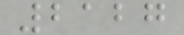2127
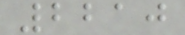2210
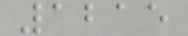1215
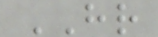HR
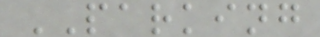PARKING
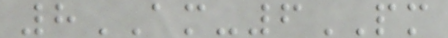8AM-6PM
